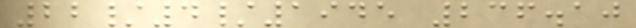22/4/1945 236.10
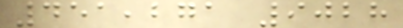451,271 9028
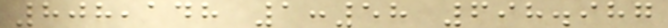808,148 1:58 698.987
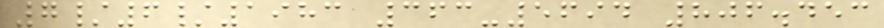7/6/1983 363-5694 806.453
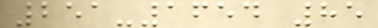251-1654 85
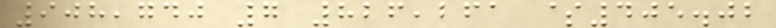908,740 7 826,261 $405.02
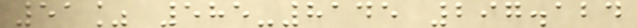51% 585-8145 297.124
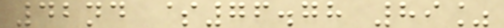42nd $76.78 89%
